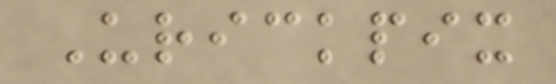Urickpix
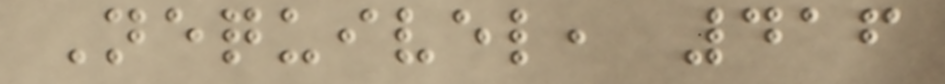Nequivel, 416
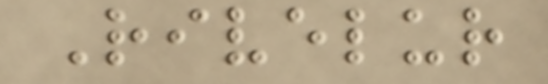Rivelur
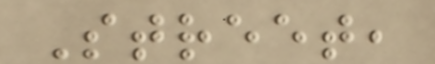Street,
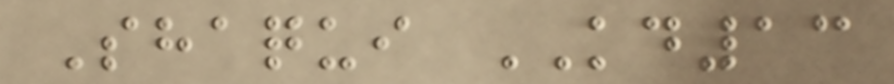Shaqui KD13
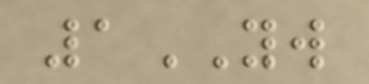1YW
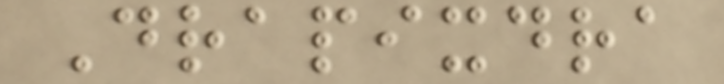Drapixdra
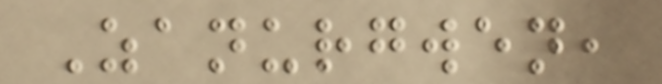Zanurgwen,
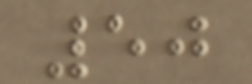50
